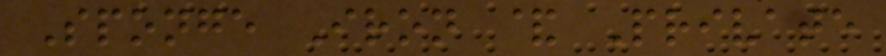Sponge Iron & Private
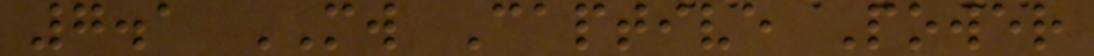7.1 MW Captive Power
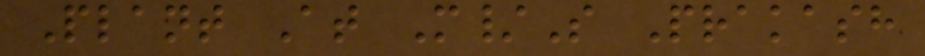Plant At M/S Prakash
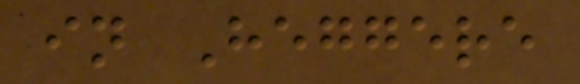in Heggere
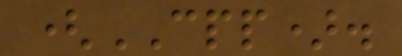(CPP).
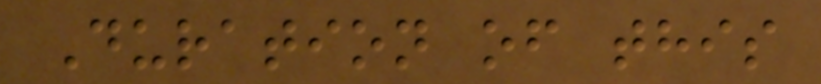Duration of this
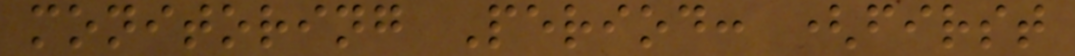monitoring Period: (first
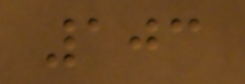103
